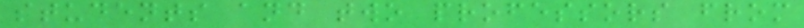students and two professors from
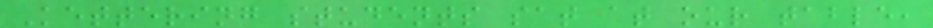Kettering students sat at our table,
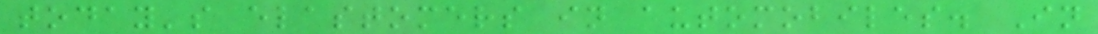today's elastomers in automobiles. In
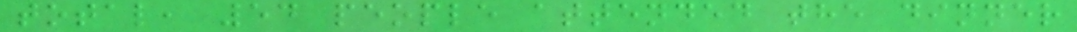total, 54 people attended the dinner
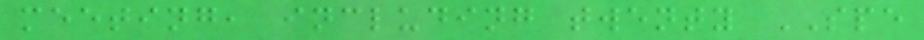meeting, including twenty SPE
